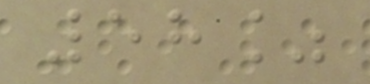58%
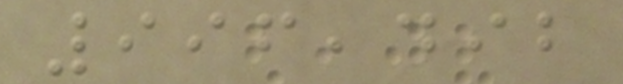996,492
